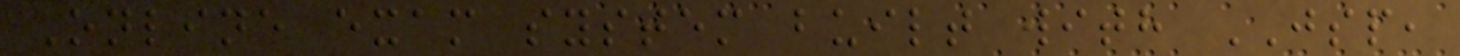Online exam system built with JSP,
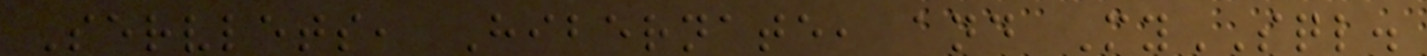Servlets, Hibernate, and MySQL.
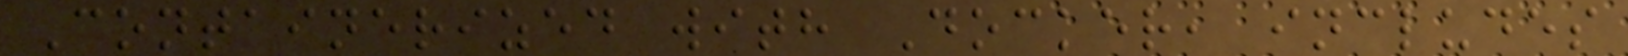Containerized with Docker, includes
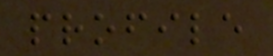profile
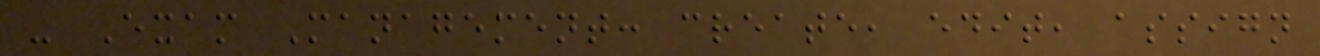- Exam Management: create, edit, assign
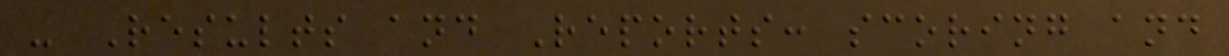- Results and Reports: scoring and
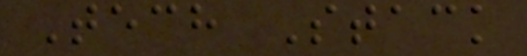Tech Stack
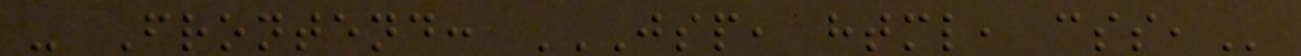- Frontend: JSP, HTML, CSS,
